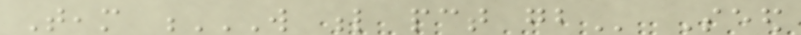Team W L PCT GB Seed
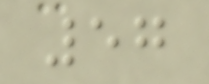57
